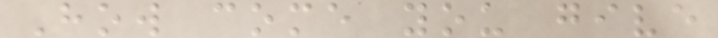How come you give
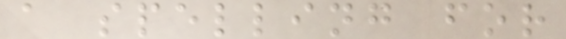a spelling for
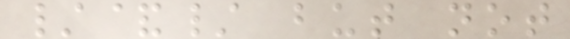/&/ but not
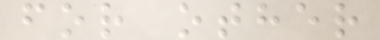for other
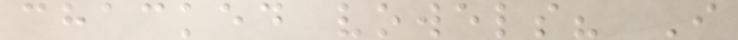chacked vowels? I
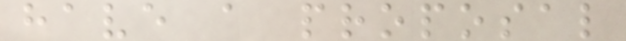have a proposal
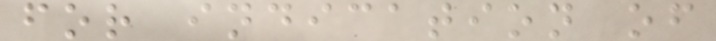for indication of
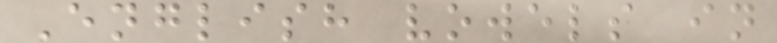English vowels in
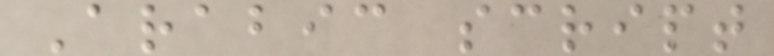Arabic script
